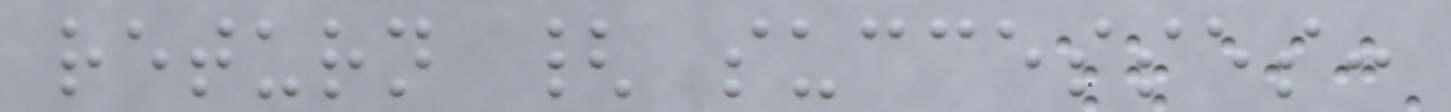return { successes:
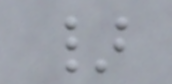}
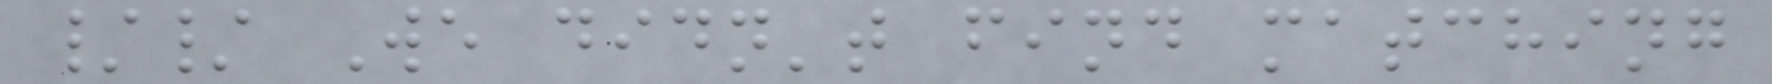// We didn't find matching
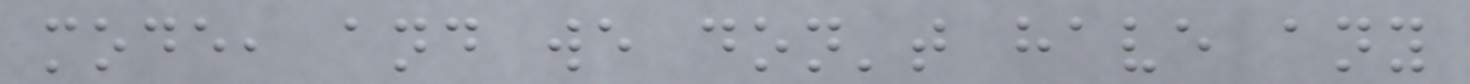mode, and we don't have any
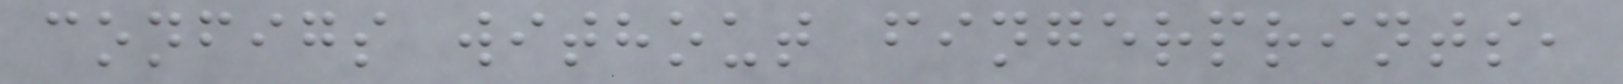configs without fingerprints,
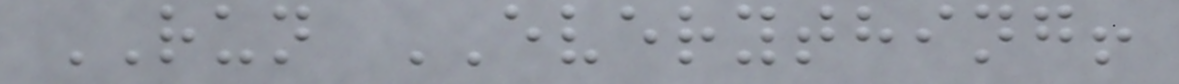RUN EVERYTHING!
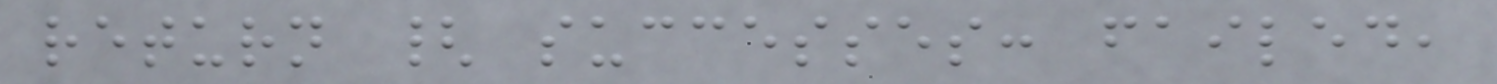return { successes: failed,
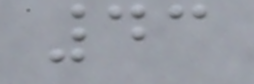43
